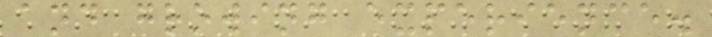and growing experience.
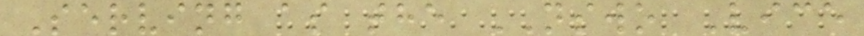Serving as the NSWO Vice
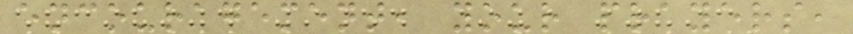encouragement, your prayers,
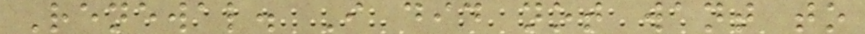Renewal. I did not want to
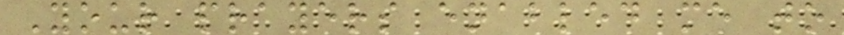Your prayers enabled me to
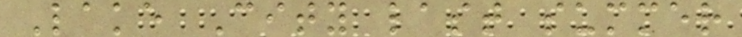Lake City last summer
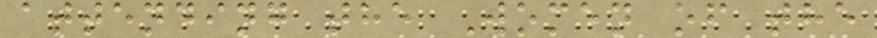attending the Women of the
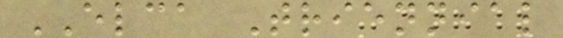ELCA Triennial
